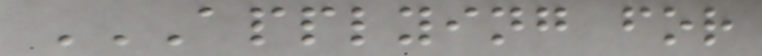APPLYING FOR
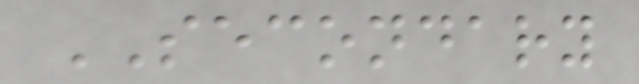SECONDARY
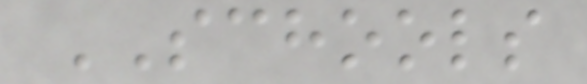SCHOOLS
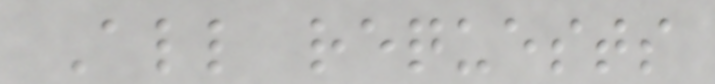All requests
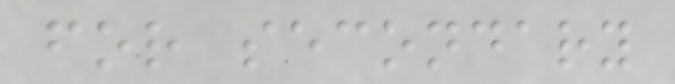for secondary
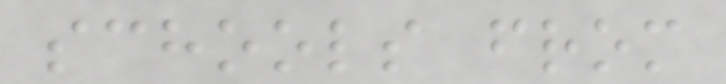schools from
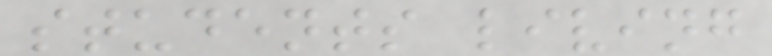students living
